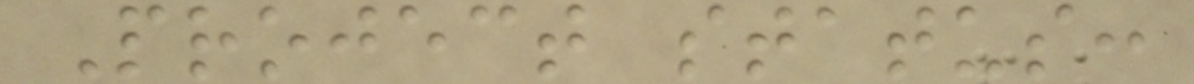Project status:
